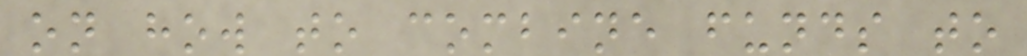on how to combine funds to
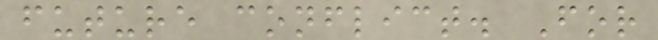future conflict. For
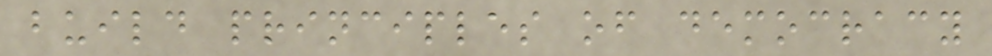build principles of democracy
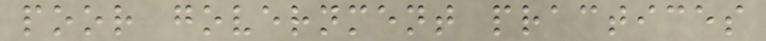poor government practices
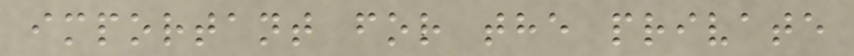important for the private
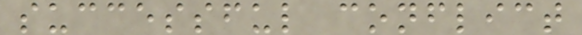successful conflict
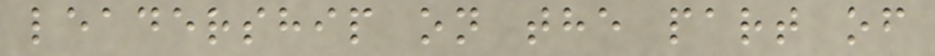leadership on the part of
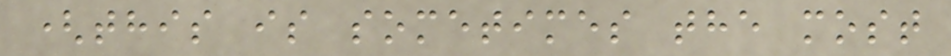(this is sometimes the most
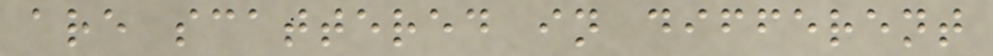are scattered in different
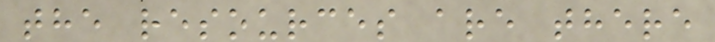the resources are there
